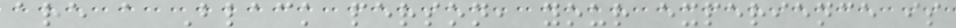are a Black person, your experience is
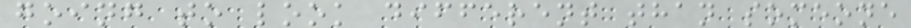going to look different than someone
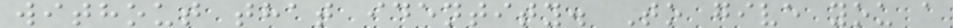without that identity. To give you a
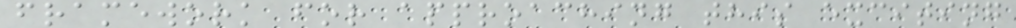framework for approaching this exciting
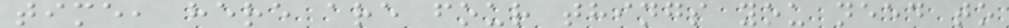time, here are four things you need to
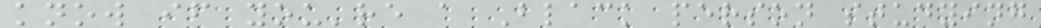know if you're a Black person studying
